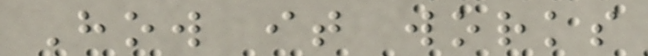How it works
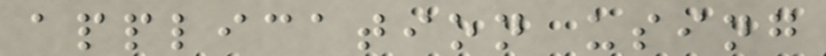application using
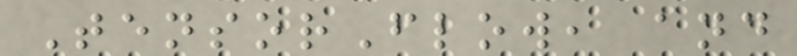TensorFlow, and
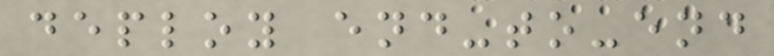deploy end-to-end
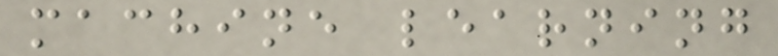machine learning
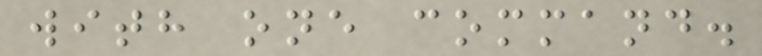with one command.
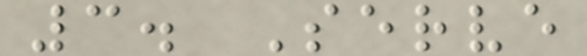3. Serve
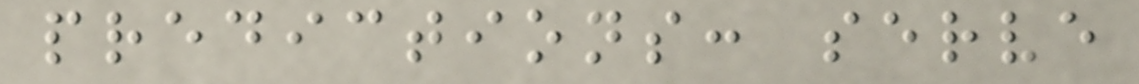predictions: serve
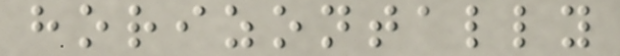horizontally
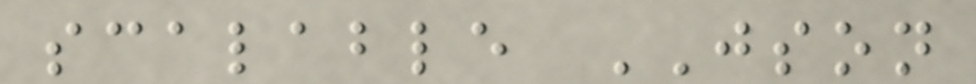scalable JSON
